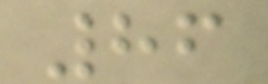86
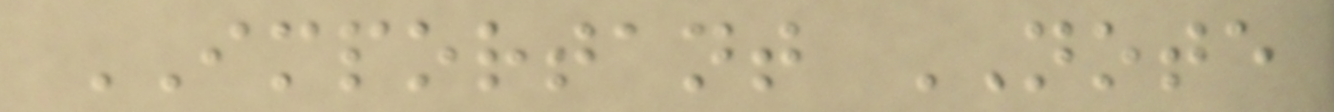IMPORTANT NOTE
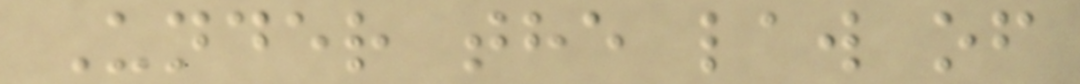Under the law of
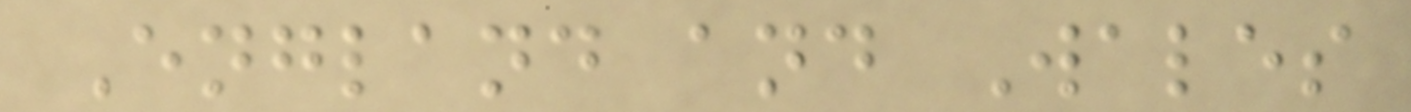England and Wales
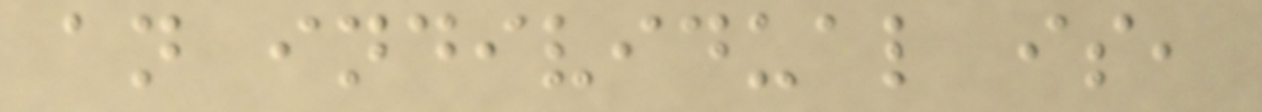an individual is,
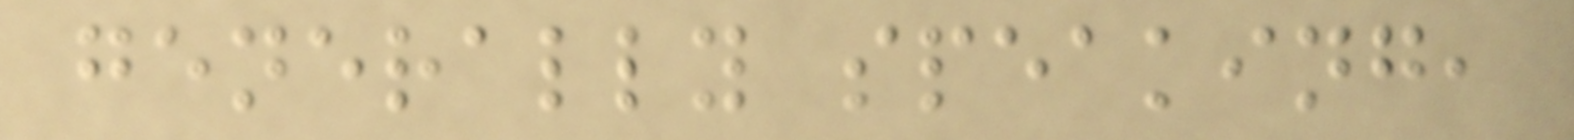generally speaking,
